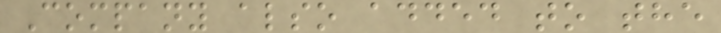Company also added to the
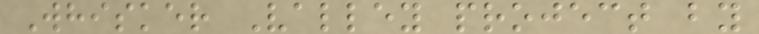Whisker Valley project by
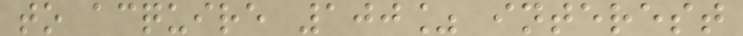to acquire 100% interest
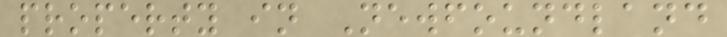property in Newfoundland
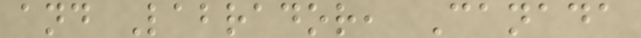and Labrador, Canada
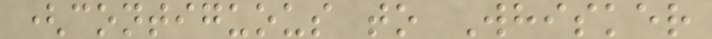(contiguous to Whisker
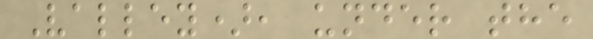Valley), under the
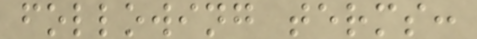following terms:
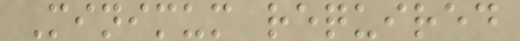Minimum required
